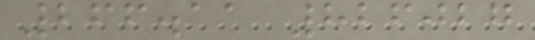266.11 826027
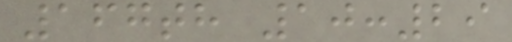167th 10:29
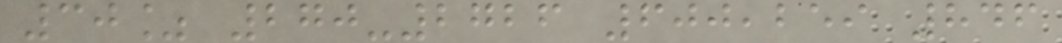30% 270-2726 600,259 846
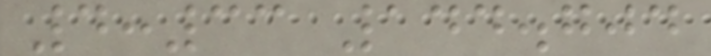4:33 144.704
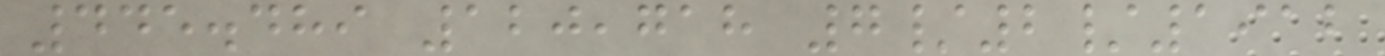445.489 120,718 7/2/1912
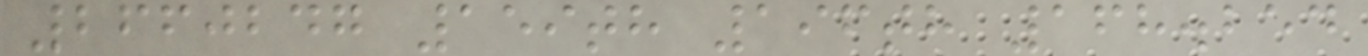2660247 159th 196th 168.254
